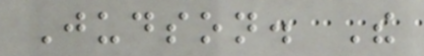Judson. The
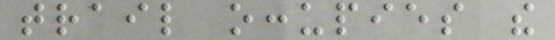trail occupies the
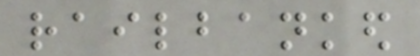railbanked
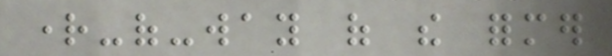right-of-way of the former
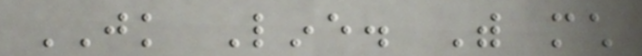JK Line. With much
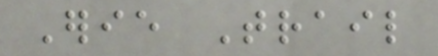Erie Trail
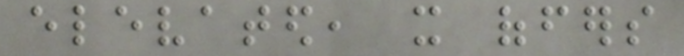elevated, it offers
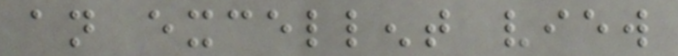an excellent view
